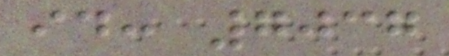id: 7037
